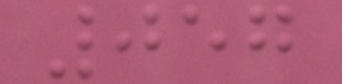057
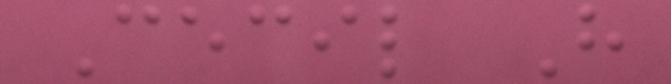Cecil H
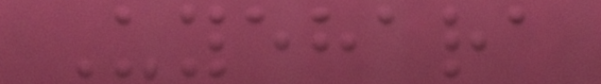Uyehara
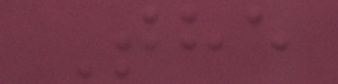The
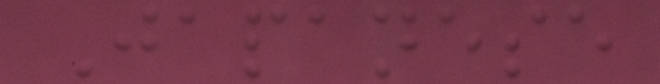Japanese
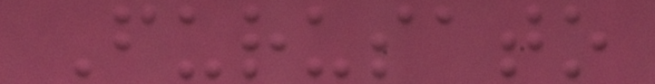Furusato
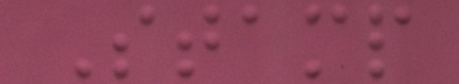Stamp
